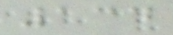134
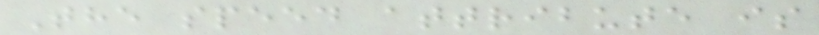The speed attribute is
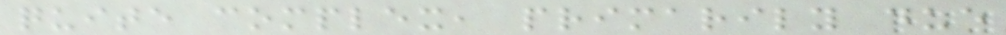quite complex, primarily due
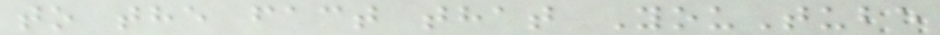to the fact that YouTube
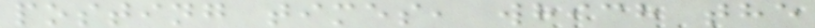posting times, which the
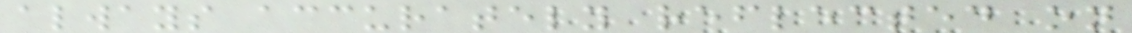always accurately reflected on
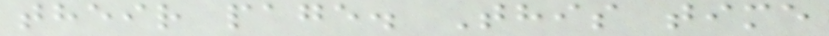their page. This time
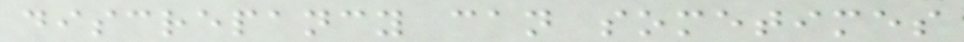discrepancy can sometimes
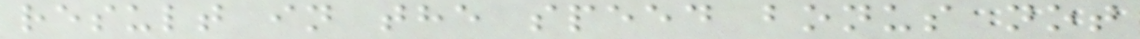result in the speed bonus not
